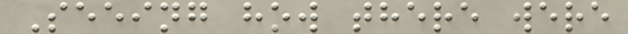Seeing how there were
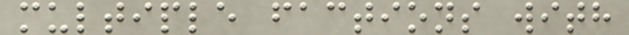multiple factions with
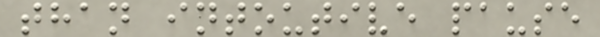than intoutive pause
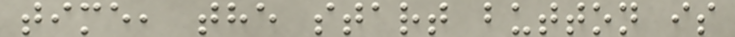time, the start button is
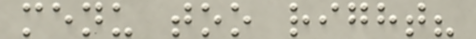menu too right?
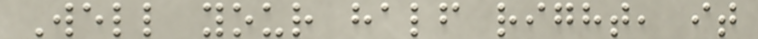Well your half right, it
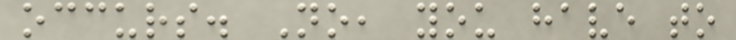occurs. No, you have to
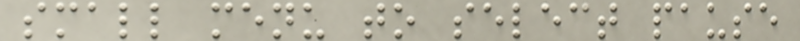small menu to select pause
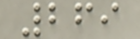269
